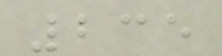235
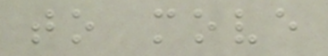to move
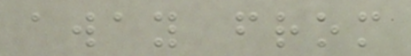away from
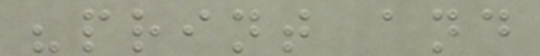"print and
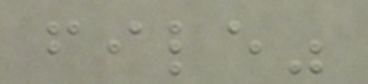file"
